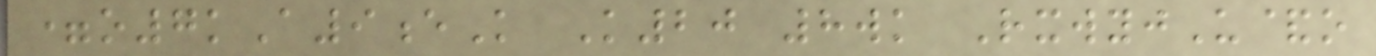=o7kA9eK K20 8wk RxwyjU&o
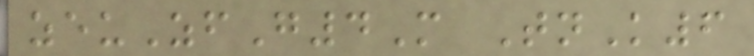zeuZfG4M TnK6
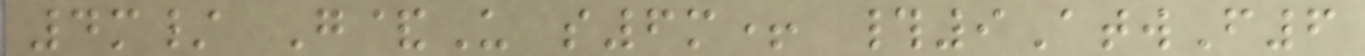4m/ G&U s6m+ #9AtwF6
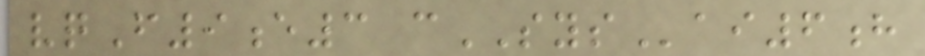vqF9e3 cSYSai6h
